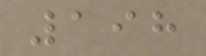198
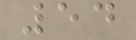54
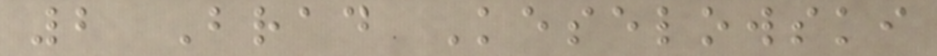2 Brad Keselowski
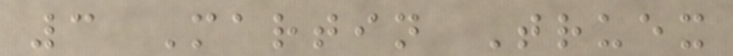3 Martin Truex
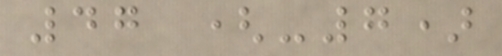47 (-7)
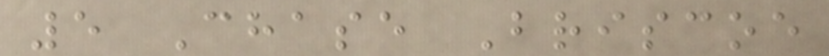5 Chase Briscoe
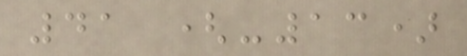41 (-13)
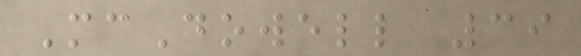McDowell 39
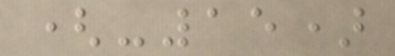(-15)
